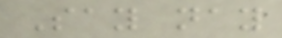Say nay
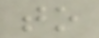to
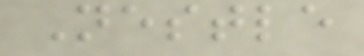Nestle
